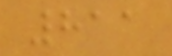811
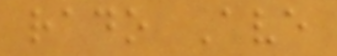rado Ave
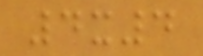4x4
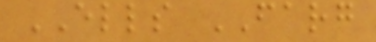ELLS FARG
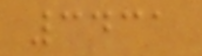3431
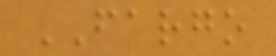FARGO
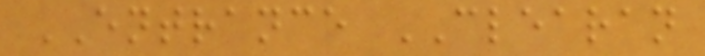ENTRANCE CLEARAN
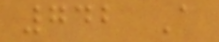742 A
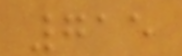715
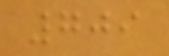709
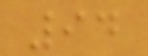94
